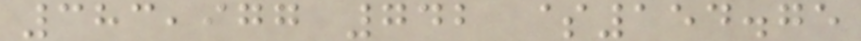383,977 742 $154.75
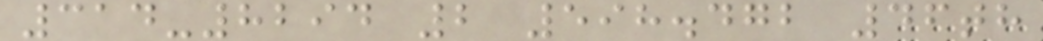314-8294 2 598.472 46th
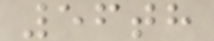56th
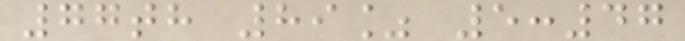77th 89% 5:47
